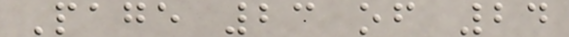Page 23 of 24
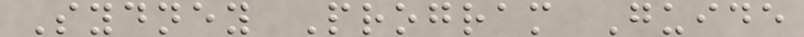Sydney Program Guide
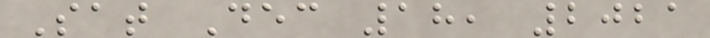Sat Dec 18, 2021
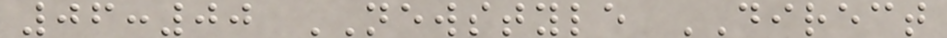06:00 NEWSTYLE DIRECT
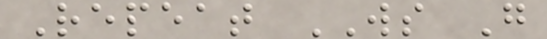Repeat WS G
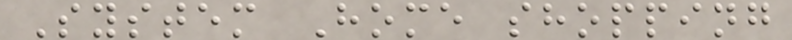System Home shopping
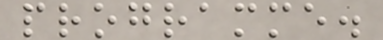programme.
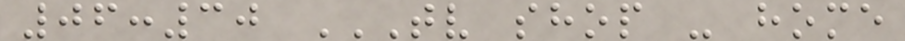06:30 TV SHOP - HOME
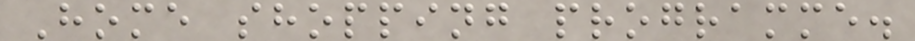Home shopping programme.
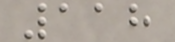118
